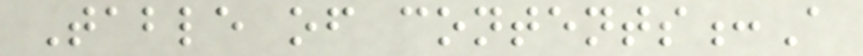Table of contents:A
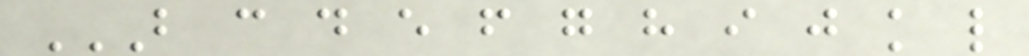B C D E F G H I J K L
